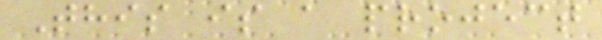This is a project
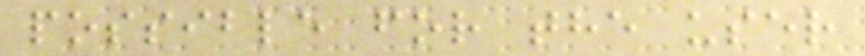possible for the user
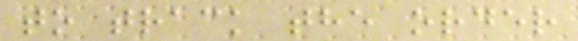to track the order
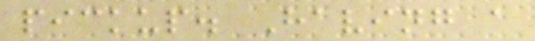pickup. Having a
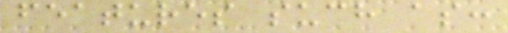features such as:
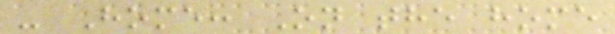- Home: On the home
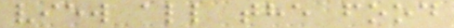view all the food
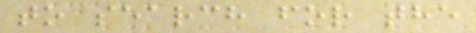to search for the
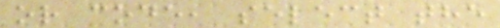or code, select the
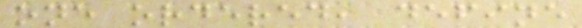one ordered, define
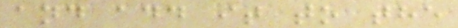and add it to the
